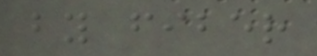by fiber
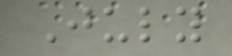July
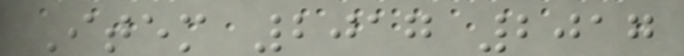Item 2017 2017
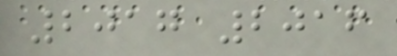2017 2016
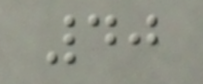40
